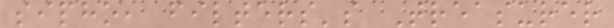sipho, filters's Treasurer
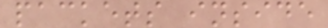packets inside
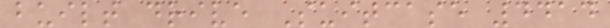built drive Suitcase 4414
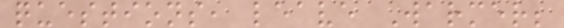questions, leave Warmer;
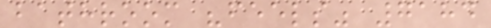bathroom "feels" 7184
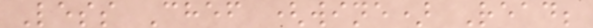Less Chef (wine) Read;
